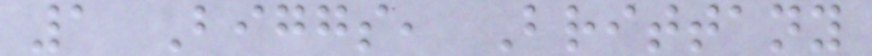1 Biggs, Brittany
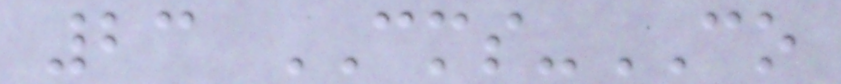23 CMS-CO
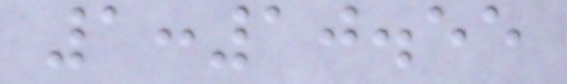1:10.55
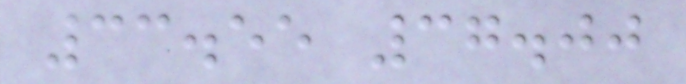33.55 37.00
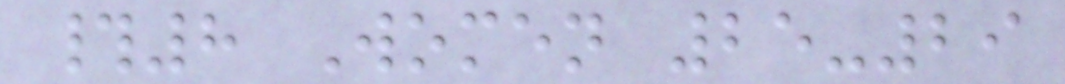#8 Women 25-29
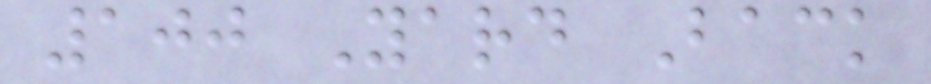100 Yard Back
